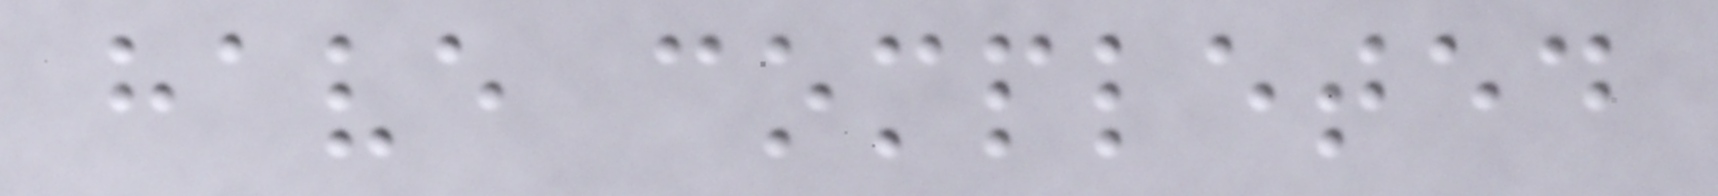have completed
